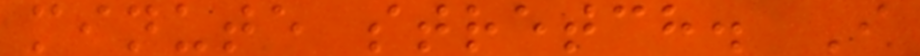minute stretch. I
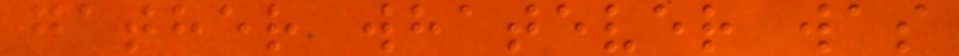gather whatever was
